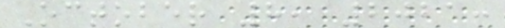October 8, 2021:
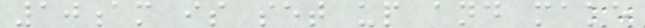10am is set up and make
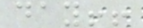day!!
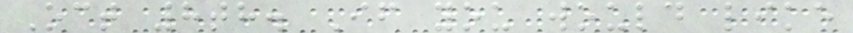Oct 8th. If you would like
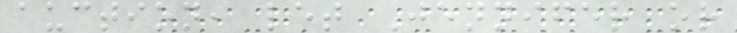auction, let Jennifer or
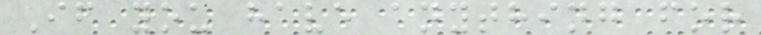If you have anything for
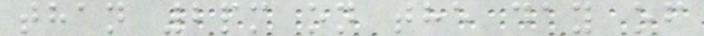than 2pm on the day of
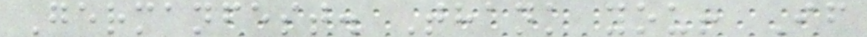Germanfest. Thank you! If
